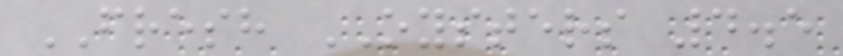FRESH OYSTERS 4.5
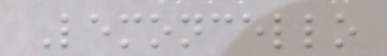Lemoncello
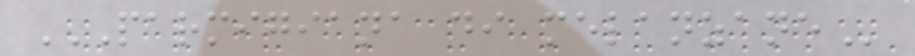PARMIGIANA DI MELANZANE
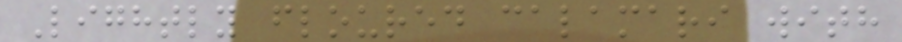Lightly floured calamari with
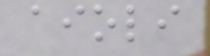aioli
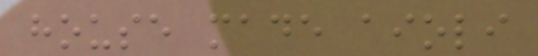house made aioli
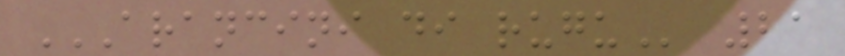ARANCINI DI RUGU 21
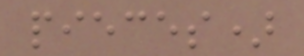pieces)
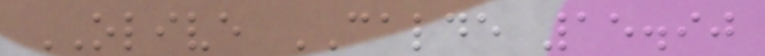OLIVE CALDE 15.90
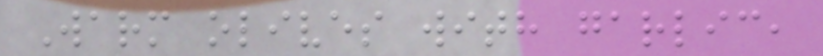Warm olives with garlic,
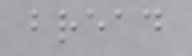bread
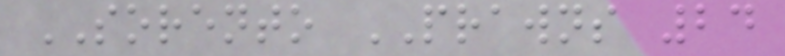SORENTO PRAWNS 24
